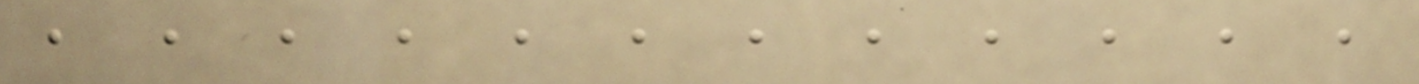, , , , , , , , , , , ,
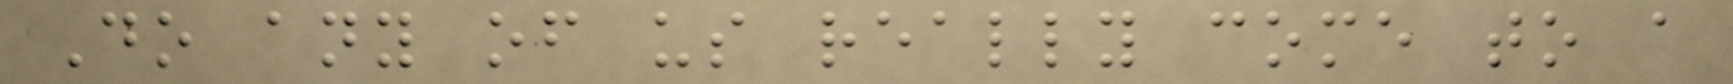Do any of us really come to a
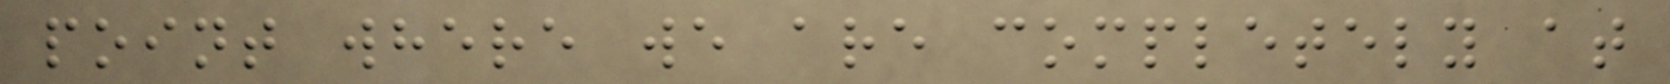point where we are completely at
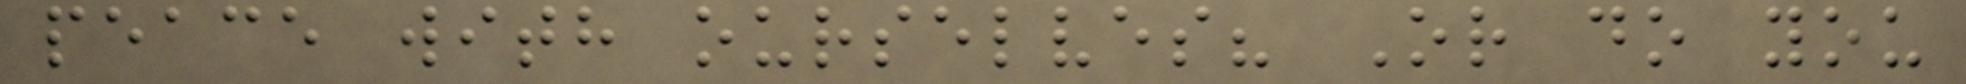peace with ourselves? Or do you
